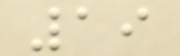19
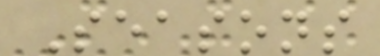Seasons
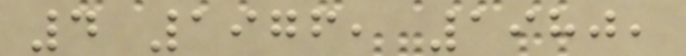4 1976, 1980,
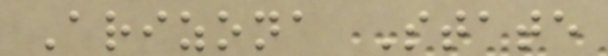Arizona State
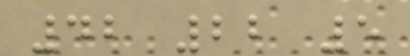42 22 5
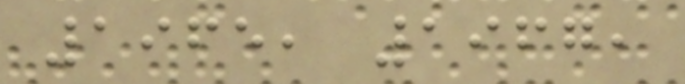1965, 1967,
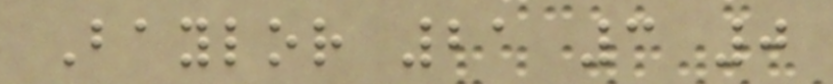Baylor 21 3 0
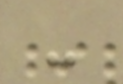-
